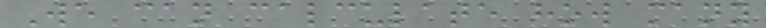We can calculate how many
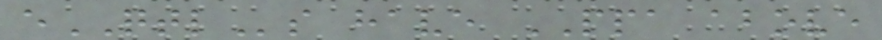eQTLs have PPA above
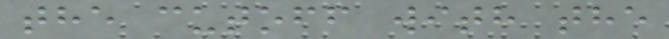the cutoff with the
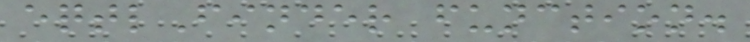eqtlFinder function.
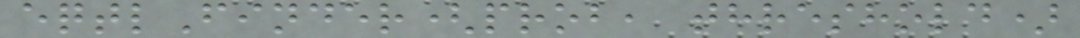eqtlFinder(prob, threshold)
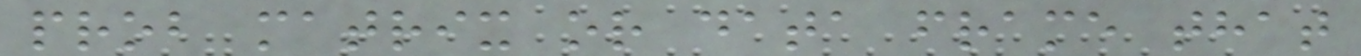prob matrix or data frame that
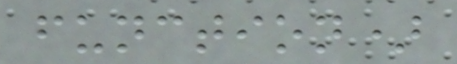function)
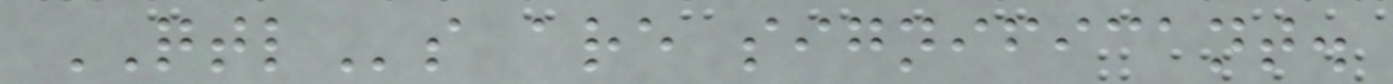QTLs are significant.
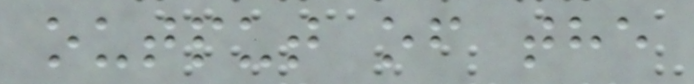output of the
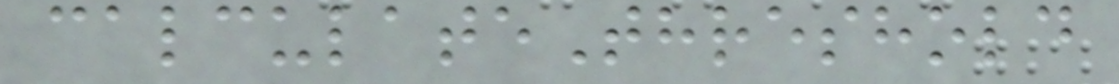calculateThreshold
